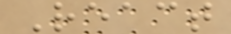React
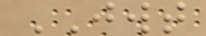JWT
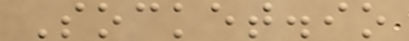Socket.io
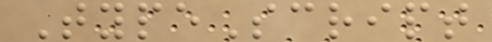TypeScript
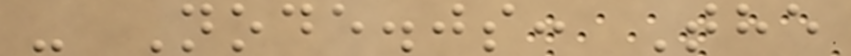- Node.js: The
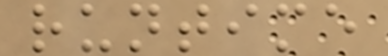runtime
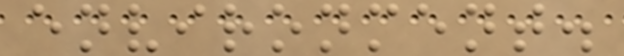environment.
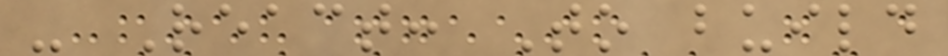- React: To build
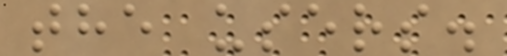the users.
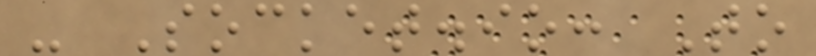- Socket.io: To
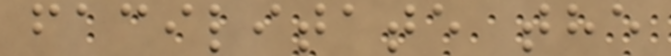facilitate the
